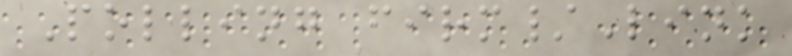Polling firm/Link
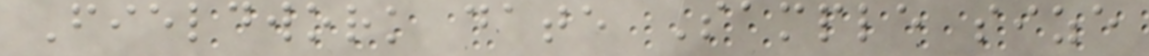Fieldwork date Sample size
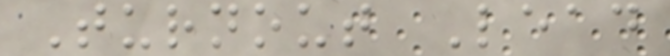Turnout Lead
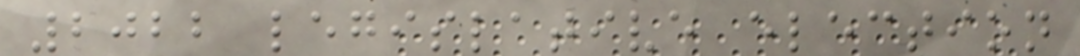2022 legislative election
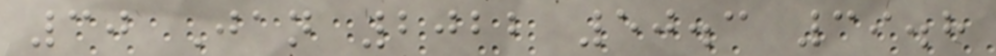30 Jan 2022 50.3 39.8
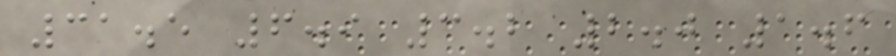31.5 6.9 3.2 2.0 1.6
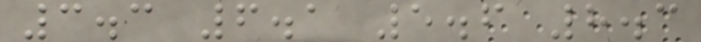3.3 6.1 5.6 8.3
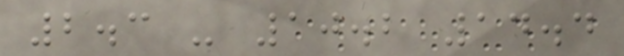2.3 - 10.2 14.4
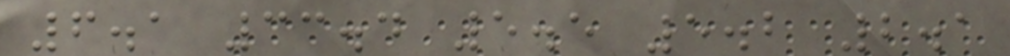6.1 33.4 5.5 5.2 2.1
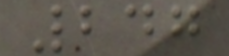247
